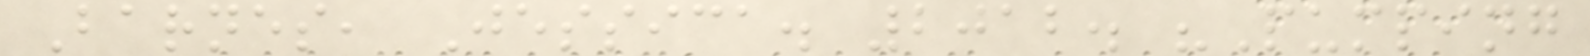Barnes, Jessica. 2012. "Pumping
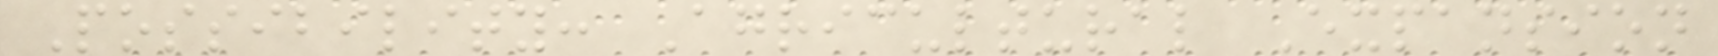Possibility: Agricultural Expansion
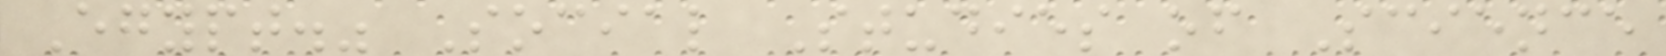Egypt." Social Studies of Science
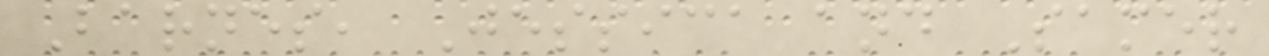Barnes, Jessica and Samer
